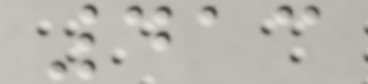413
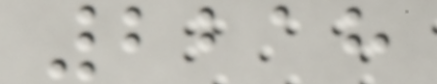2218
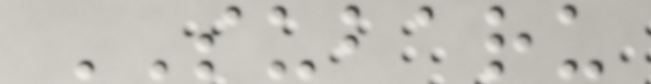SUBARU
